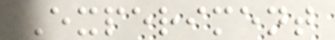Experiment
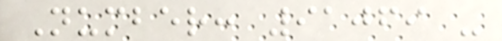Number: 91069 -
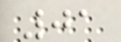01
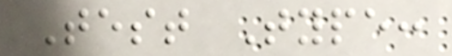Test Type:
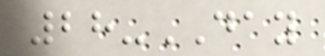28-DAY
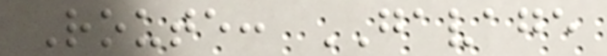Route: GAVAGE
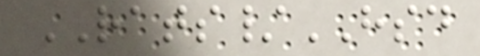RATS/HSD
